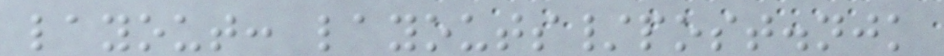layout: layouts/post.njk
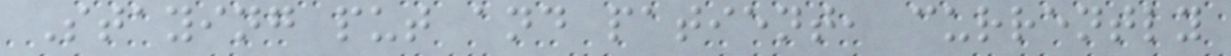Staying put and patient, currently
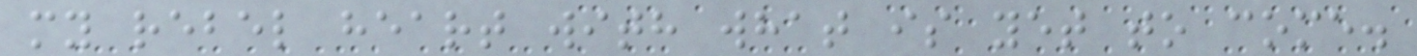my rebel heart with what is yet to come.
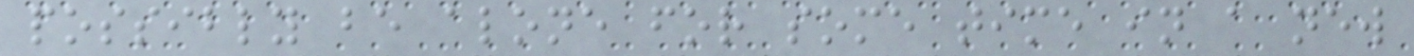possibly be alone for some time in a new
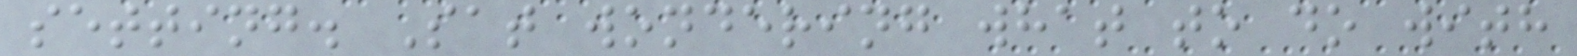setting. Sat wondering what to do with
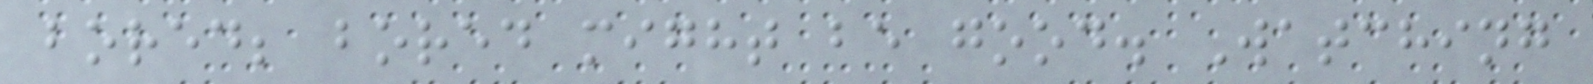bored; bored might be good. Watching
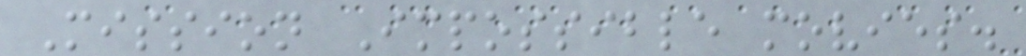Mission Impossible movies.
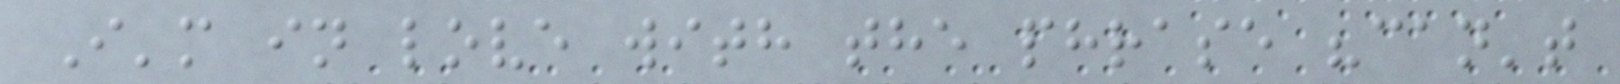I'm in love with the phrase "can't
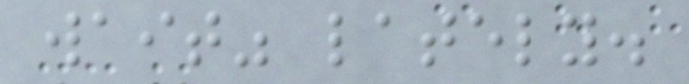wait" lately.
